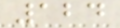124
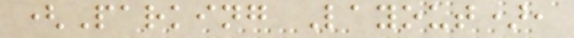(Parking Layout),
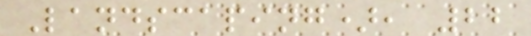Landscaping), 22
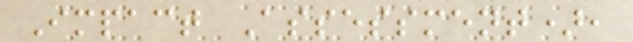Impact Assessment),
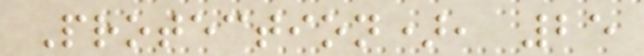Protection), 25
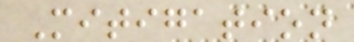Mitigation
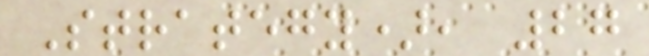Strategy), 27
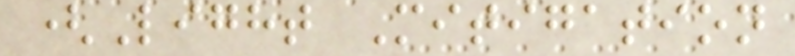(Light Mitigation
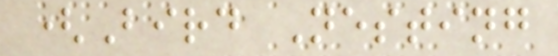(Bird Nesting
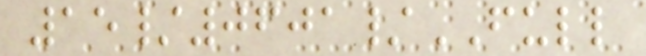15/0601/FULL
